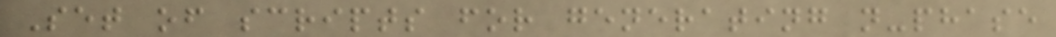Set of scripts for generating n-phase
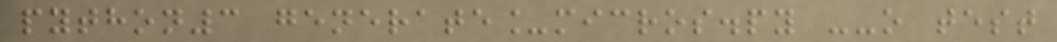python3 generate_micros.py --o test
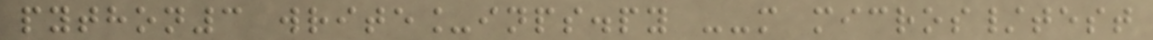python3 write_inps.py --m micros/test
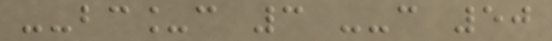--bc_c 3 --c 50
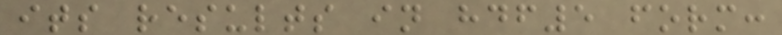its results in hdf5 form:
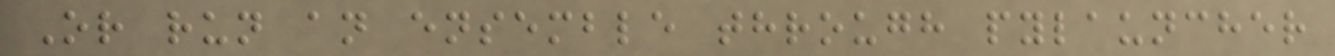Or run an ensemble through pylauncher
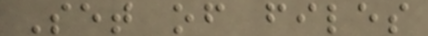Set of files
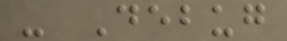- Debug
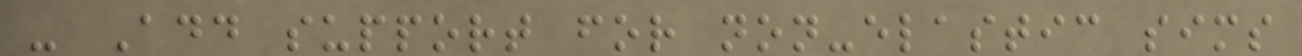- Add support for non-elastic sims
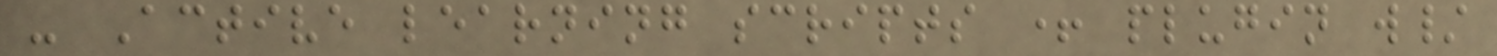- Active learning scripts + plugin w/
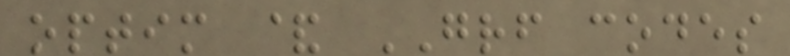optim & GRF codes
